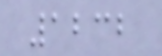1232
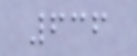636
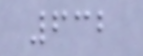632
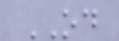OD
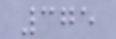375
